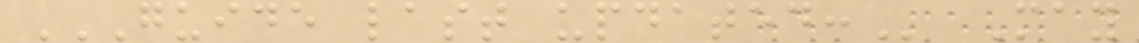GUIDE LAST UPDATED: May
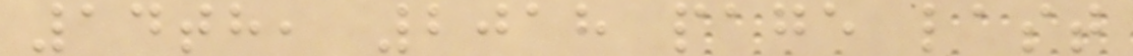14th, 2018 page last
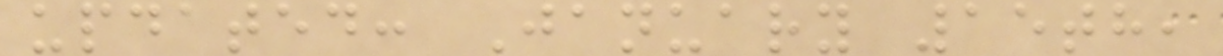updated: January 15th,
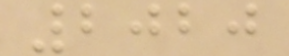2020
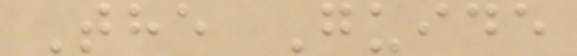The Guide
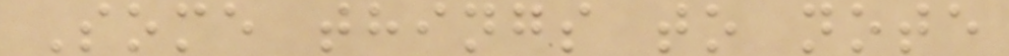Some things to note
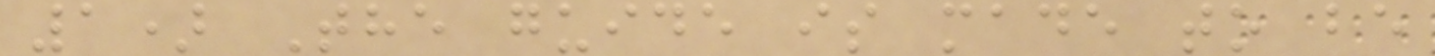1) The guide is made to be
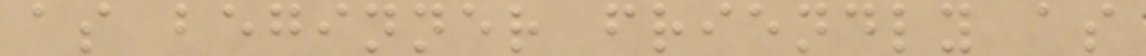as beginner friendly as
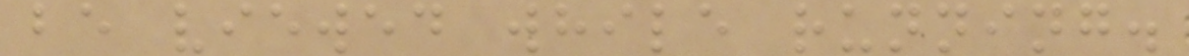be viewed while running.
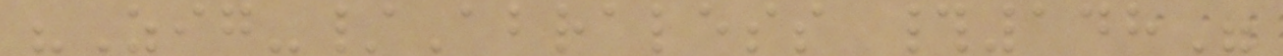"Zig-/Abraless #148"
